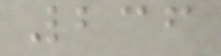236
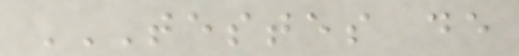TESTES DE
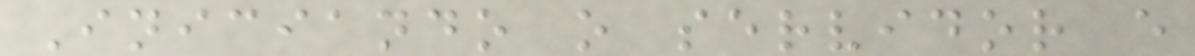Iniciando o servidor e
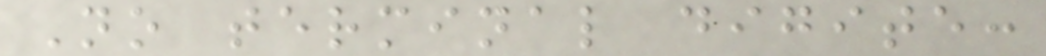No terminal digite:
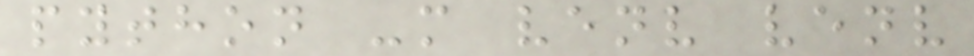python -m venv venv
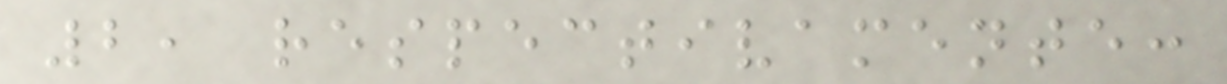2, respectivamente:
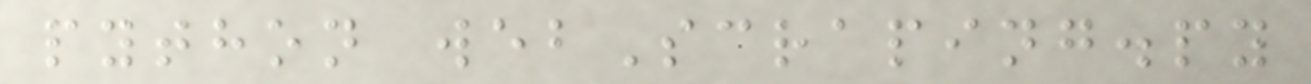python webScraping.py
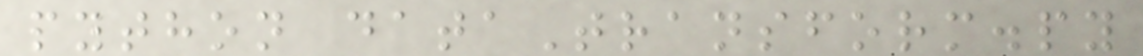python dataTransform.py
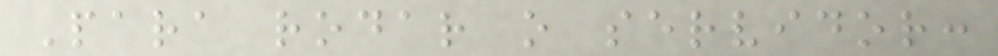Para rodar o servidor:
